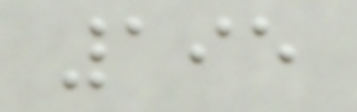195
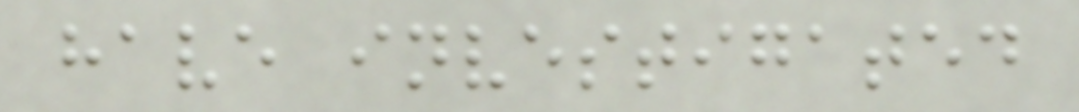have investigated
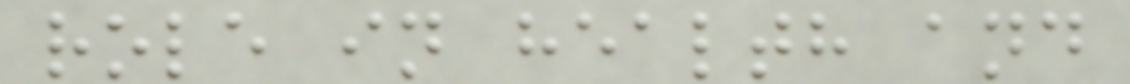role in health and
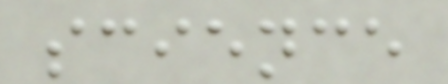science
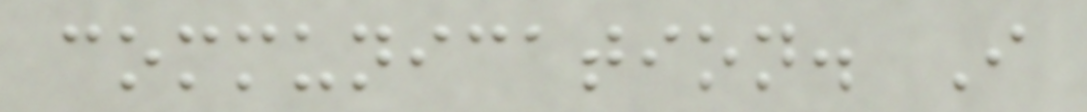communication. I
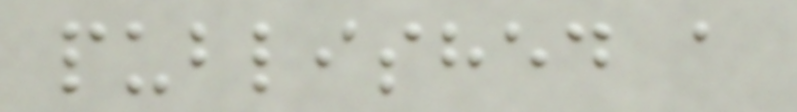published a
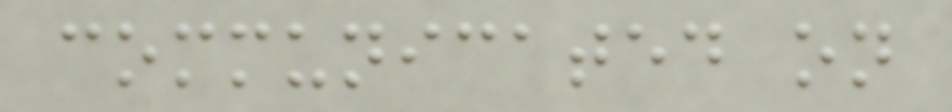communicated on
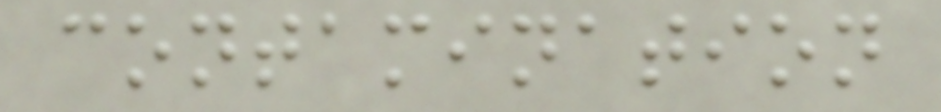contamination
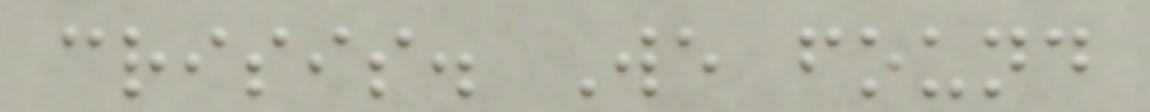crisis. We found
